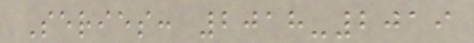Series: 2018-2019
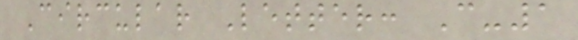Circular Letter: C-1
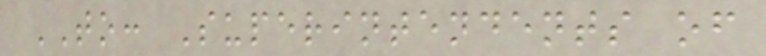TO: Superintendents of
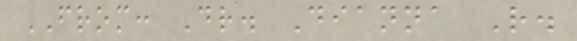FROM: Dr. Dianna R.
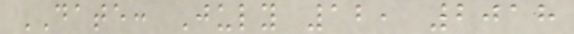DATE: July 12, 2018
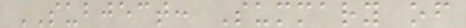SUBJECT: Summary of
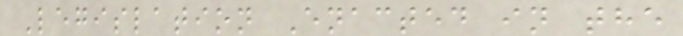Legislation Enacted in the
